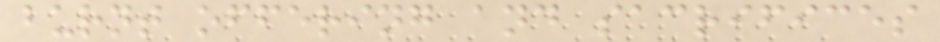burnt offering and sacrifices
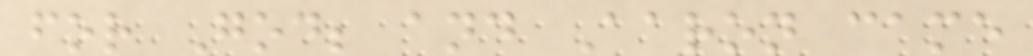for God; and Aaron came
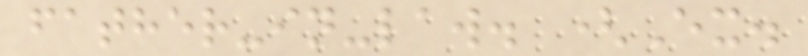father-in-law. (Ex.
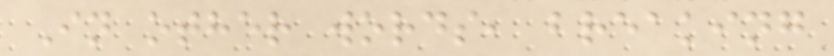In other words, breaking
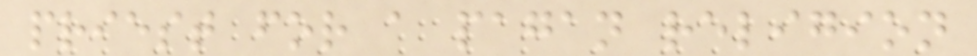priest for a pagan religion
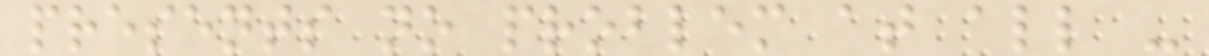presents no problem at all -
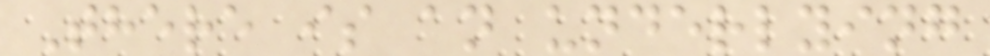There is an underlying
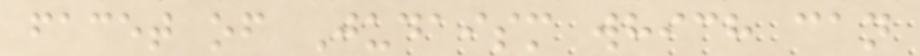facet of Judaism which can
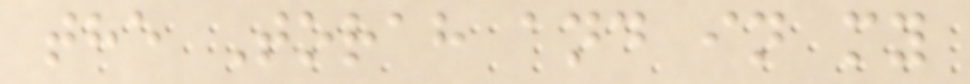the Torah and in my
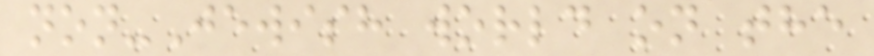non-Jewish world on the
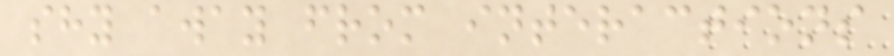shy away from interactions
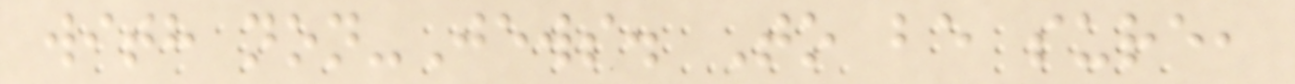with non-Jews. To be sure,
